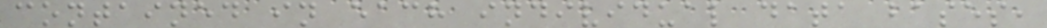contained in each individual data bases,
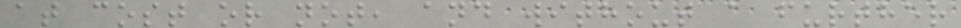at cost or not, and without a further
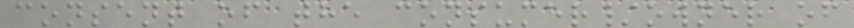consent of the consumer/owner of
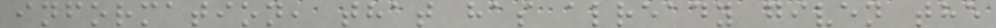information, that has already given the
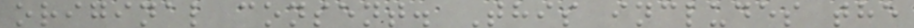original consent. This includes the
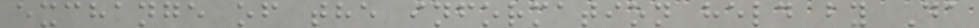exchange of the information held by Da
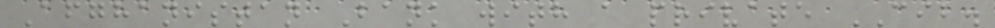Afghanistan Bank with a private CIB.
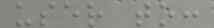user to:
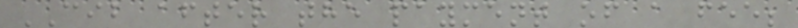CIB after the payment of a fee;
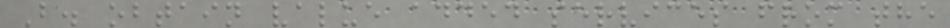B. obtain value added services from the
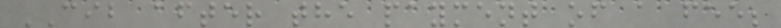CIB after the payment of a fee;
